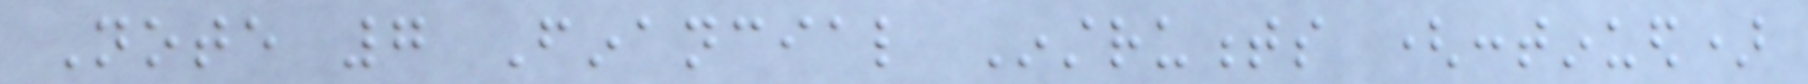Note 7 Financial Instruments (continued)
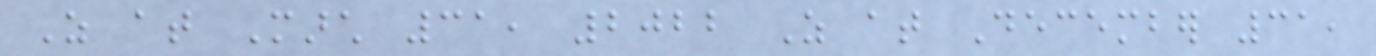As at March 31, 2022 As at December 31,
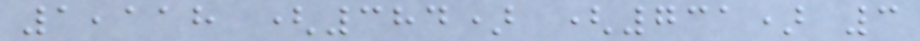1,118 (384) (731) 3
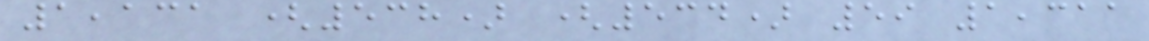1,131 (538) (534) 59 1,311
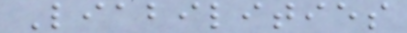Liabilities
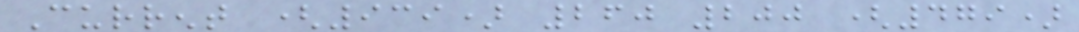Current (939) 260 200 (479)
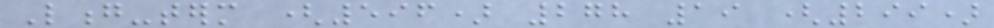Long-term (596) 278 19 (299)
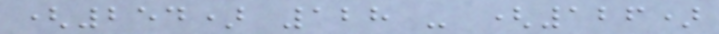(254) 128 - (126)
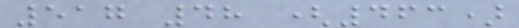517 48 (463)
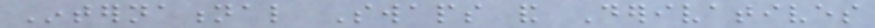International Swaps and Derivatives
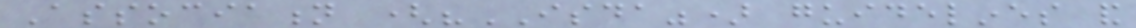Association ("ISDA") guidelines and
